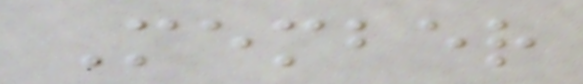Member
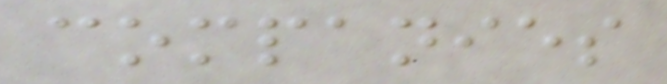companies
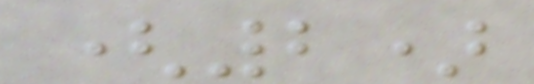(2)
